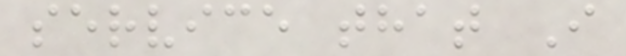service that I
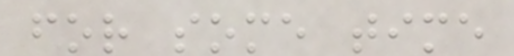for some time
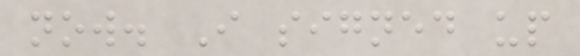now. I signed up
